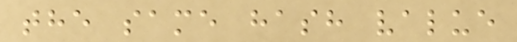the same hash value
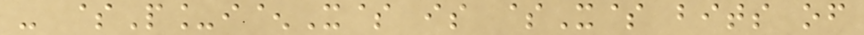- $P_i^X$ is $X$ bits of
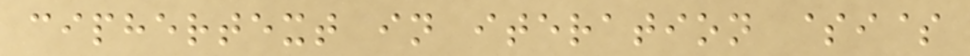ciphertext in iteration $i$
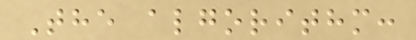The algorithm:
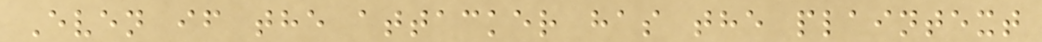Even if the attacker has the plaintext
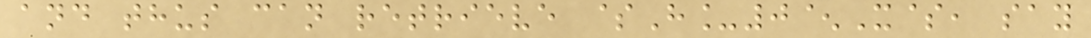and thus can retrieve $H_0^X$, say
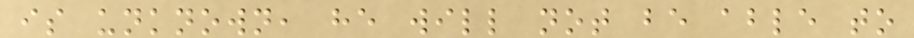is unknown, he will not be able to
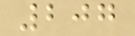207
